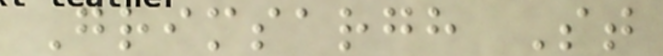Grimsargh St
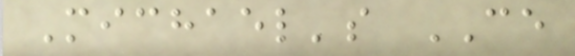Michael's CE
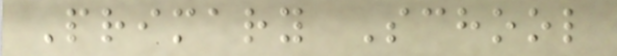Primary School
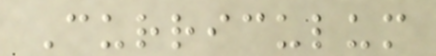Curriculum
